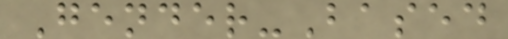Gender-Based
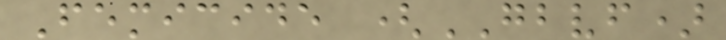Femicide (GBVF)
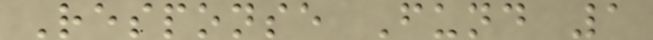Response Fund 1
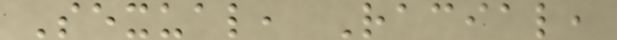Sexual, Racial,
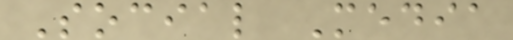Social Media
